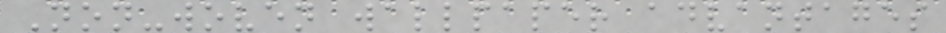Non-woven wallpaper advantages
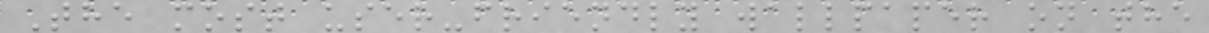The most user-friendly wallpaper on the
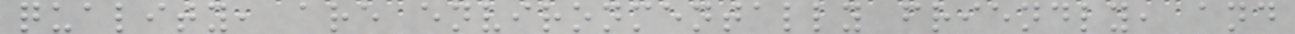quality, are environmentally friendly, and
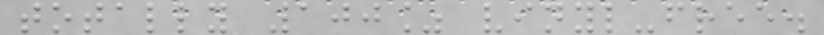totally 100% vinyl-free.
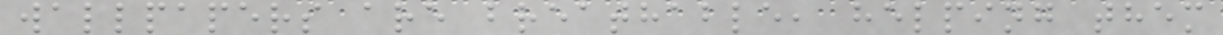wallpapers are breathable, helping them
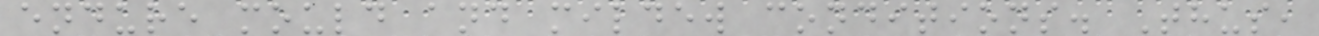endure mould and mildew conditions. Thus,
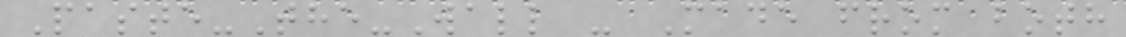Paste-The-Wall - Made from both
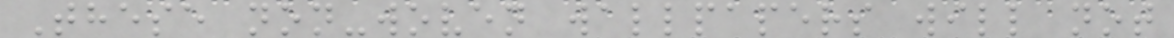These non-woven wallpapers will not
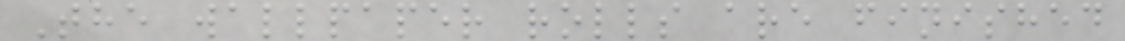The wallpaper rolls are finished
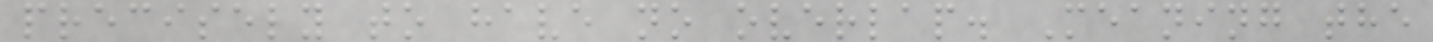precisely to have no overlap. Meaning the
